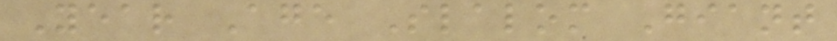Year Age Slalom Giant
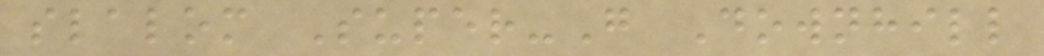slalom Super-G Downhill
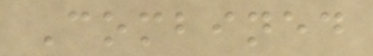Combined
